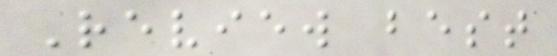Review best
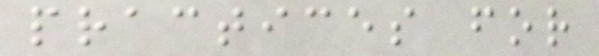practices for
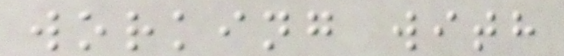working with
